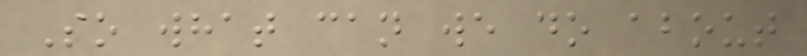So what can we do about
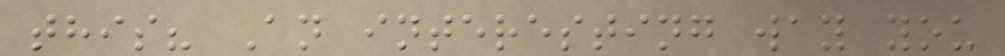this? An interesting way you
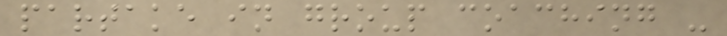partake in group coaching -
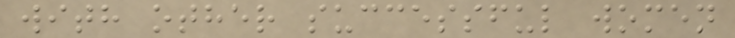with other successful women
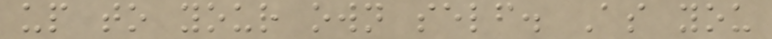up to your own self. As you
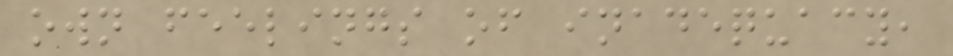own feelings of inadequacy,
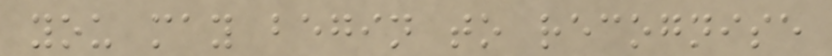you may begin to recognise
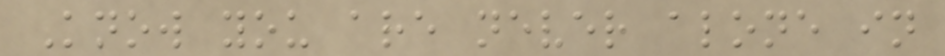Know you are never alone in
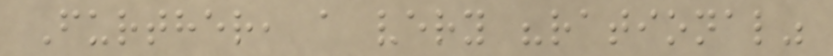Further, a very "rational"
